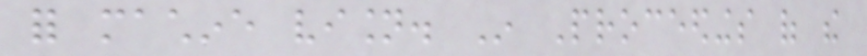for machine vision. In Proceedings of the
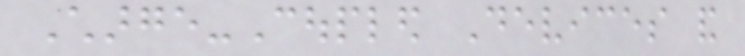Charge-Coupled Devices and
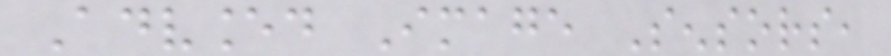Advanced Image Sensors,
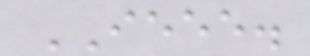IEEE.
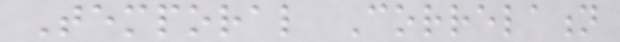Temporal Correlation
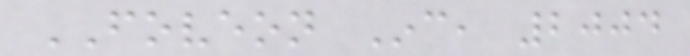FOVEON Inc, 2004
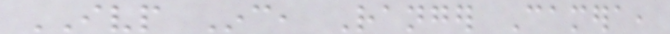IVP Inc, Ranger Camera,
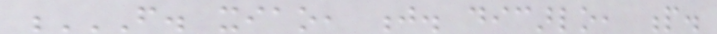F. XIAO, J. DICARLO, P.
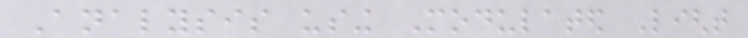Analysis using Modulated Light
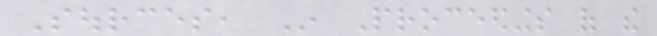Sources, In Proceedings of the
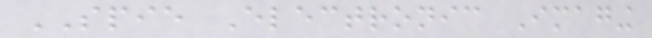SPIE Electronic Imaging
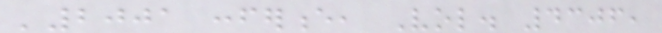'2001 conference, Vol. 4306,
